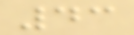43
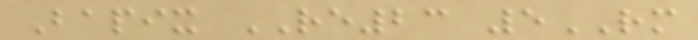Bapix RE23 5RM
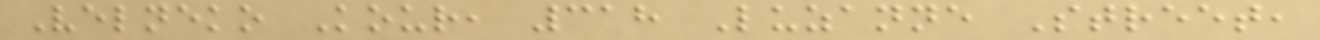Velneko Kour, 318 Luzanne Street,
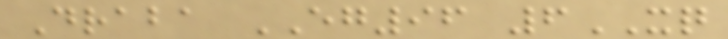Draba EG96 6XQ
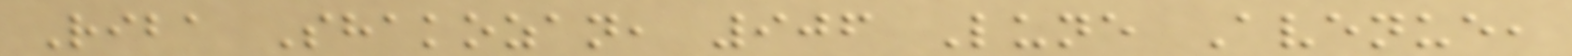Riba Shakozan, 906 Lune Avenue,
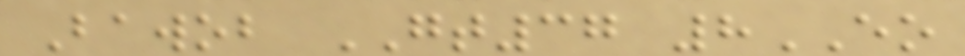Bawob GT37 8EO
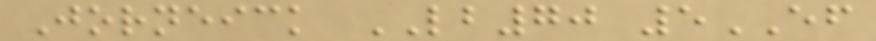Jorneick LB70 5EF
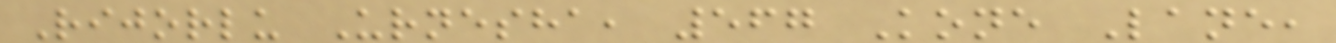Rijorlu Urnesha, 567 Kone Lane,
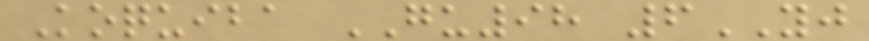Koquiba GU98 6YJ
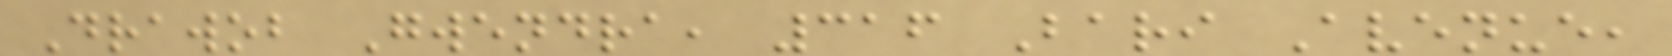Drawob Gwendra, 316 Bari Avenue,
